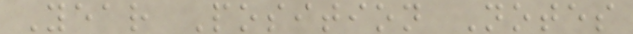Year Position Notes
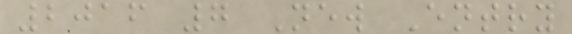2016 7 New Entry
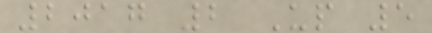2017 2 Up 5
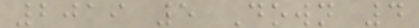2019 5 Down 4
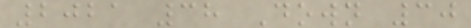2021 38 Down 30
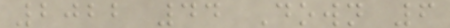2022 44 Down 6
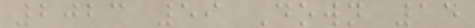2023 59 Down 15
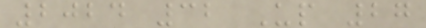2024 32 Up 27
